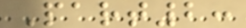Part2:
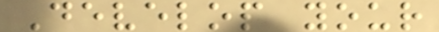Develop your
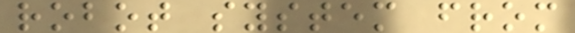robot system from
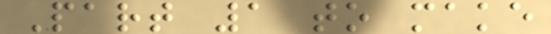Part 1 to make
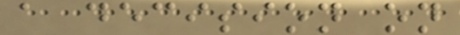a decision on
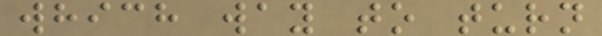which way to turn
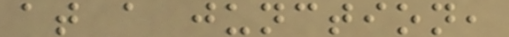at a junction,
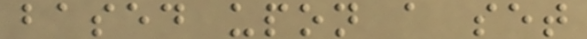based upon a set
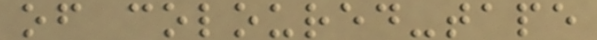of coloured-tape
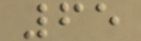65
